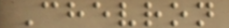Chevron
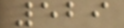529
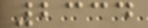2334
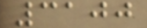3100
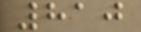810
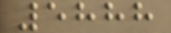5888
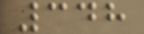348
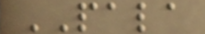PALA
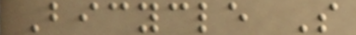Bicycle S
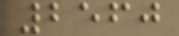2560
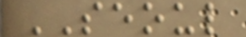SEOUL
